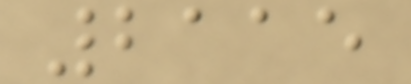2115
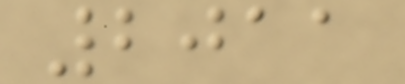2011
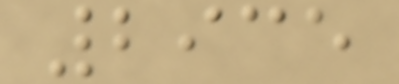2935
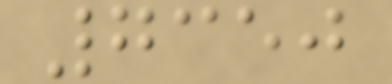7350
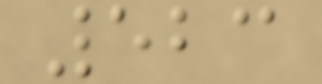523
